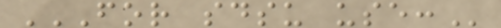FOR SDSU USE:
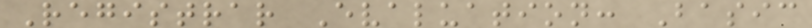Registrar Evaluation: Basic
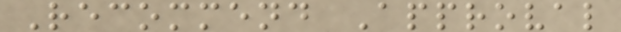Recommend Approval
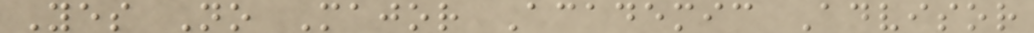Yes No Major Academic Advisor
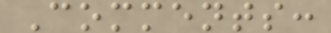Comments:
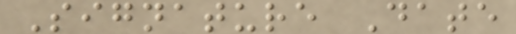Signature Date
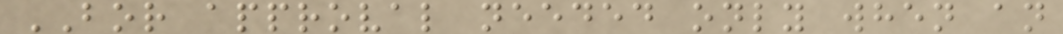BOR approval needed only when an
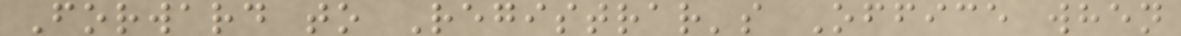Forward to Registrar's Office when
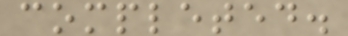completed.
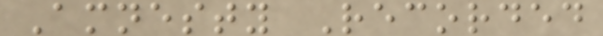Amnesty Recorded
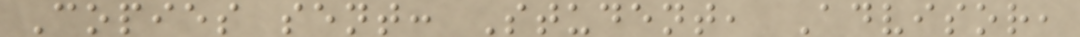Copies sent: Student, Advisor,
